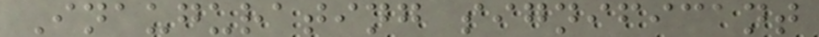Inaugurating significant
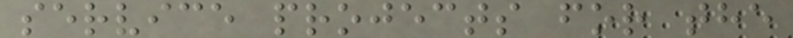service projects for the
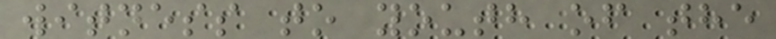witness to youth of the
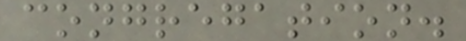congregation.
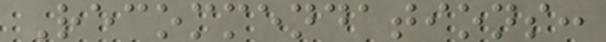Recommendations:
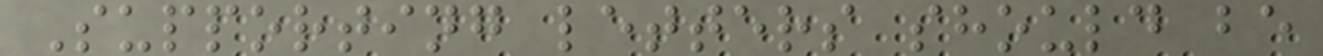Supporting letters should be
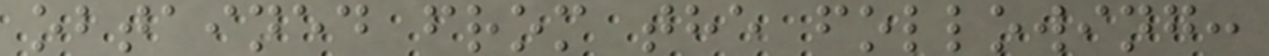obtained from the following:
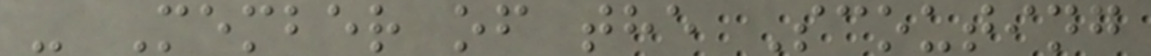- Member of the Scouting
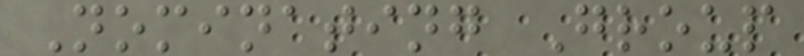Nominating Group
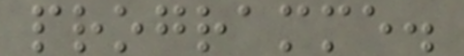programme.
